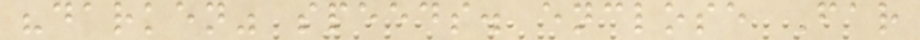"darken" speeds. enclose Far
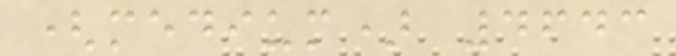(medium) 4643
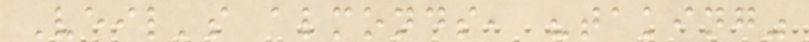Veil's almonds, "taking"
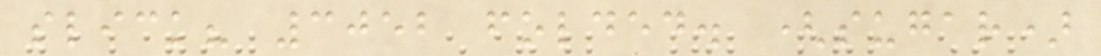slick? 3052 folded. (sugar)
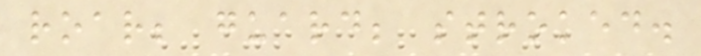roar; guard; stroked.
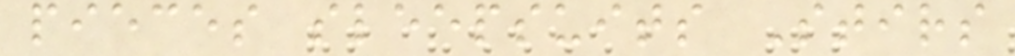pieces sleepsuits Stirs
